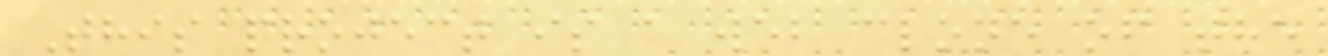This project is a web clone of the
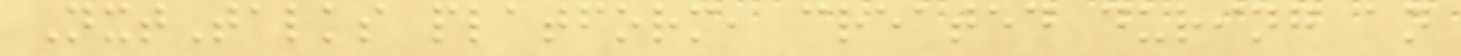NxtTalks platform, created during an
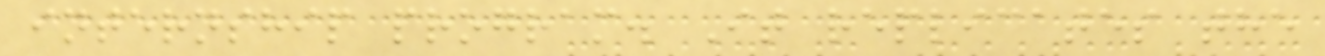internship program. It replicates the
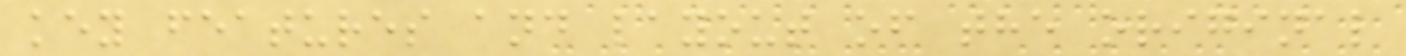key features and layout of the original
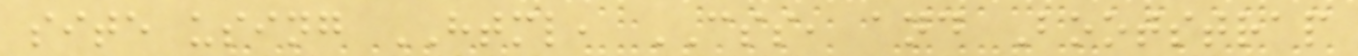site using HTML, CSS, and Bootstrap
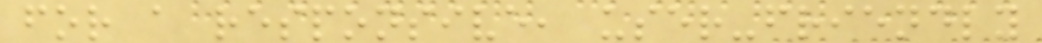for a responsive, user-friendly
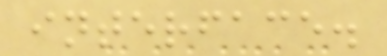interface.
